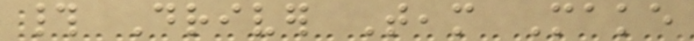# Driver Team Make
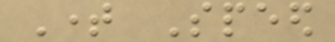Time Speed
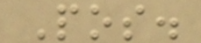Pos.
